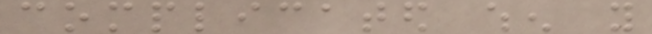complicated when you
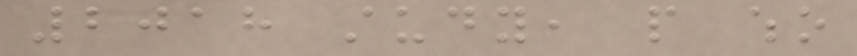2018 study, people who
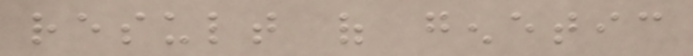result of genetic
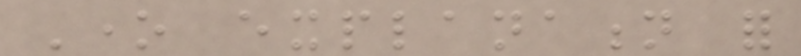One explanation for
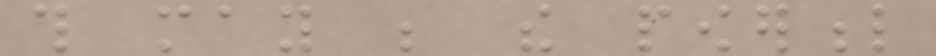this may be the powerful
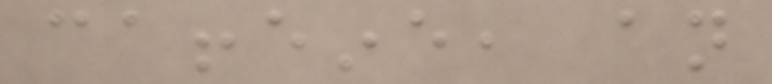caffeine, an
